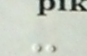-
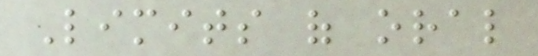Limits of oral
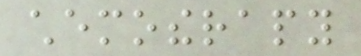chemotherapy
